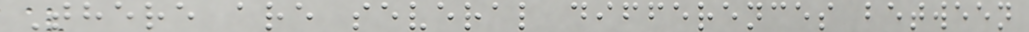There are several differences between
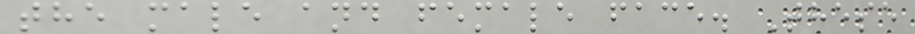the male and female face. These
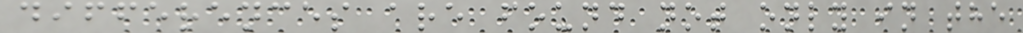differences are found not only in the
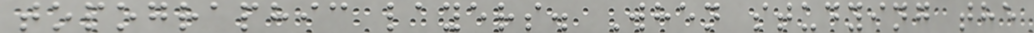topographic layers. When studying the
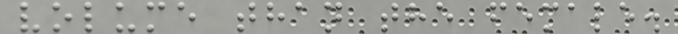volume than the female.
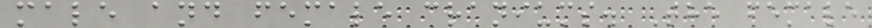male and female craniums. The female
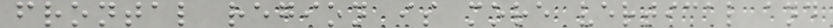frontal region is more vertical and
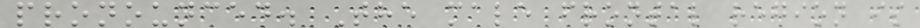pronounced. The male frontal region is
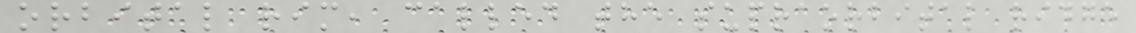orbital rim, called the supraorbital ridge
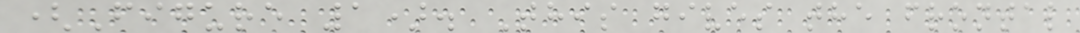(Figure 1). This gives the frontal
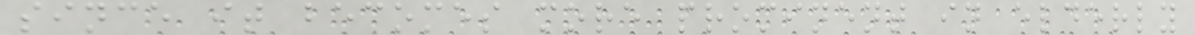since it becomes more prominent in elderly
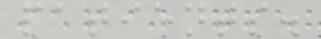patients.
